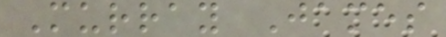Murray James
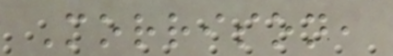Morrison,
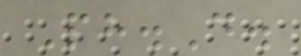Ph.D.
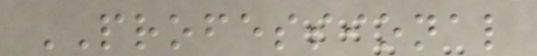PROFESSIONAL
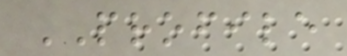PROFILE
